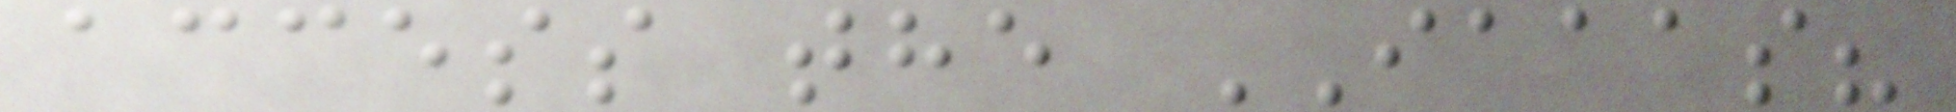access the IAAAS?
